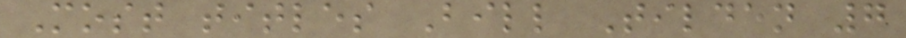Most titles Bill Tilden 7
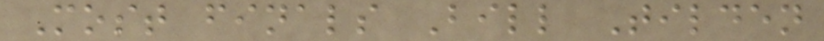Most finals Bill Tilden
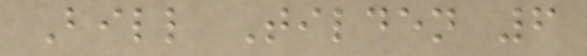Bill Tilden 6
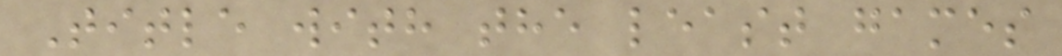Title with the least games
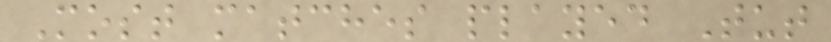Most matches played Tut
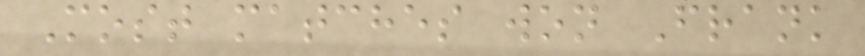Most matches won Frank
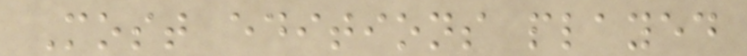Most editions played
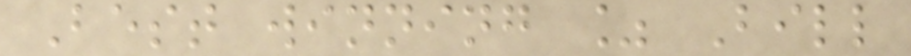Best winning % Bill
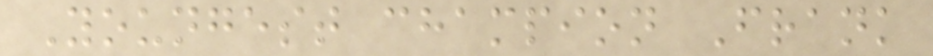Youngest champion Frank
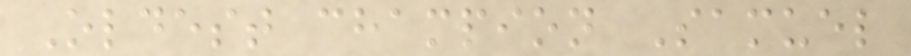Oldest champion Samuel
